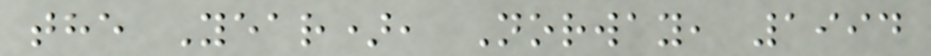the Year), Norway, 1994
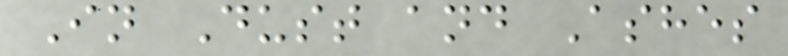In Dust and Ashes
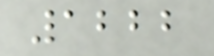1222
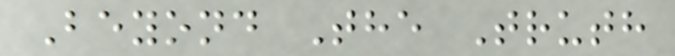Beyond The Truth
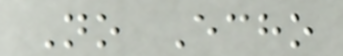No Echo
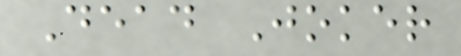Dead Joker
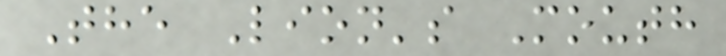The Lion's Mouth
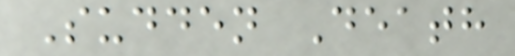Sudden Death
